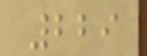229
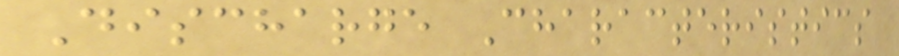Discharge Characteristics
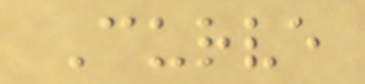Curve
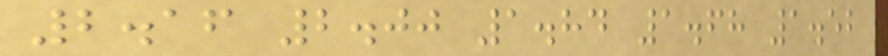2.16 2.00 1.84 1.68 1.52
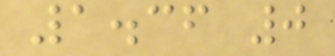1.36 0
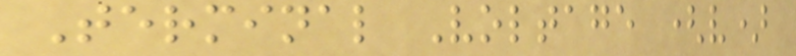Terminal Voltage (v)
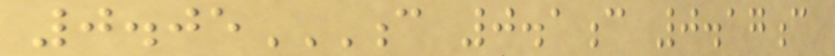0.05C 0.1C 0.17C
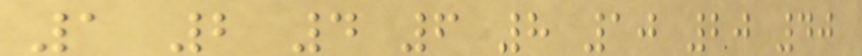1 2 4 6 8 10 20 40
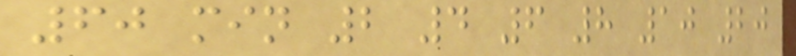60 min 2 4 6 8 10 20
